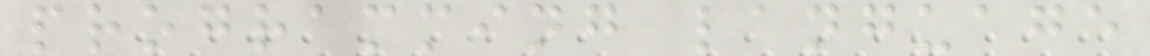programming language
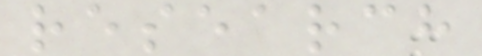research
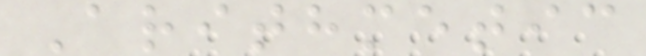Arithmetic
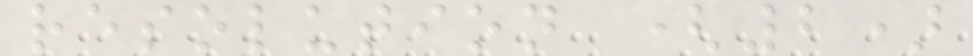resolution (2)
